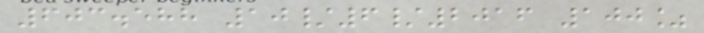603.588 10/6/2016 100%
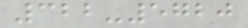322-5720
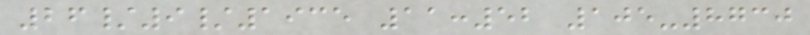26/9/1935 11:52 105-8730
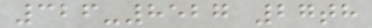326-8527 27th
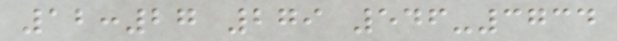12:27 279 546-3734
